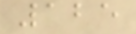125
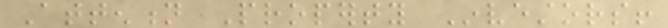Attention Property Investors!
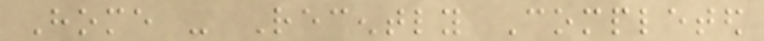Home - Recently Completed
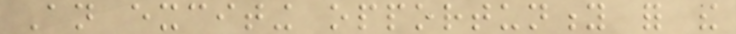An exciting opportunity for the
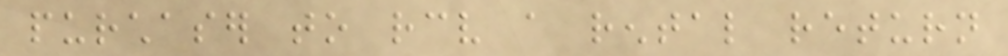purchaser to receive a rental return
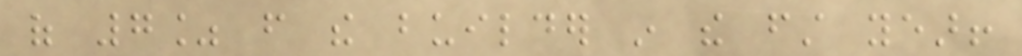of 7% from the builder in the first year!
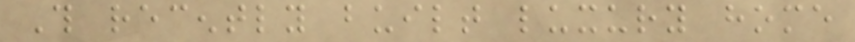This recently built luxury home
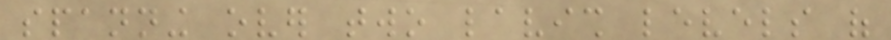spanning over two lavish levels of
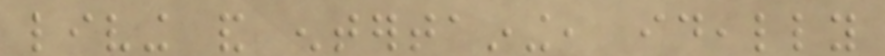living and entertaining, ideally
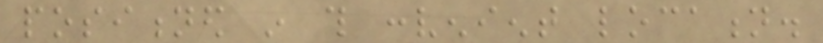positioned in this convenient location.
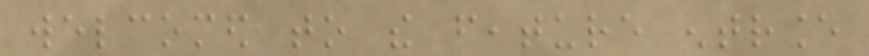welcomed to the feature entrance
